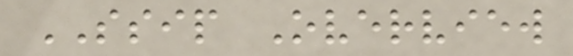SSIP Overview
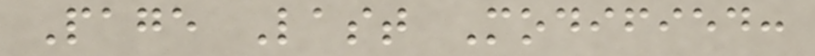Page Last Modified:
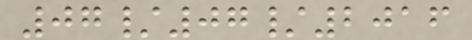07/07/2016
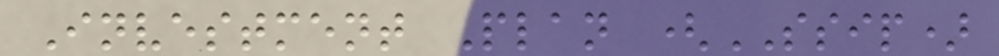Investment Plan (SSIP)
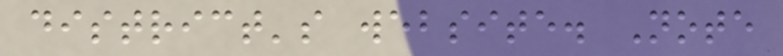district's website. Note
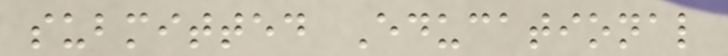submitted Educational
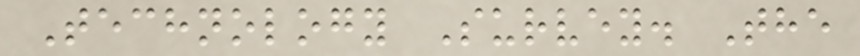Technology Survey. The
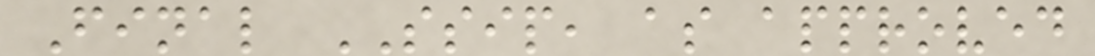Final SSIP, as approved
